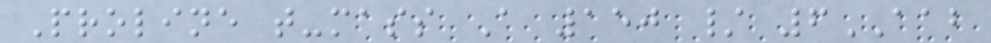Proline t-mass A 150 / 6AAB
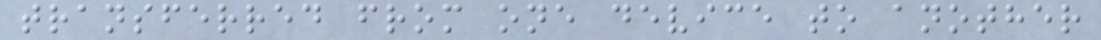transferred from one device to another
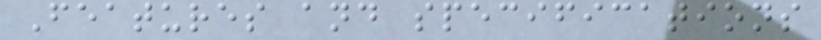Features and specifications
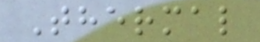Thermal
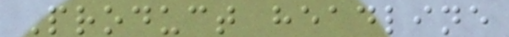Product headline
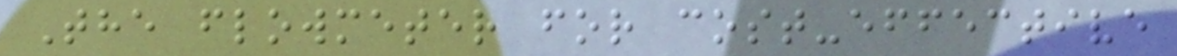The flowmeter for cost-effective
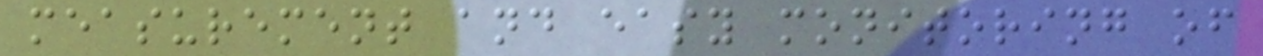measurement and easy monitoring of
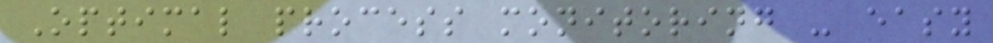Optimal process monitoring - easy
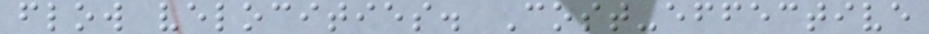flow velocities. Cost-effective
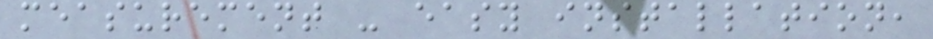measurement - easy installation,
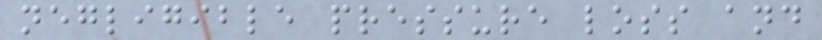negligible pressure loss and
